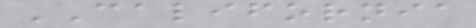CALIFORNIA
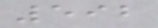592
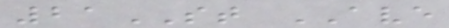21ST AVE
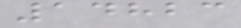14823
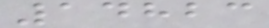14823
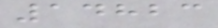14823
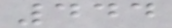444
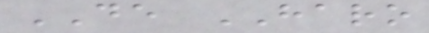DE HARO
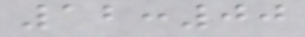12:00
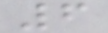6
